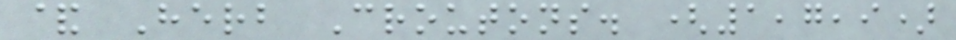& Herb Croutons. (1,7,9)
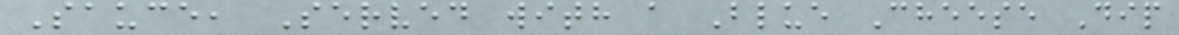Sauce, Served with a Blue Cheese Dip
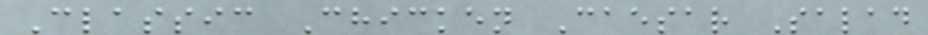Classic Chicken Caesar Salad
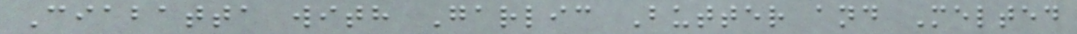Ciabatta with Garlic Butter and Melted
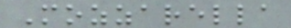Mozzarella
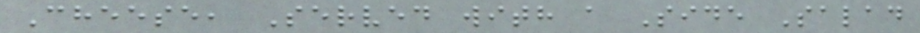Cheese, Served with a Side Salad
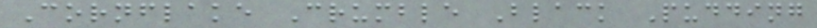Cornflake Crumble Black Pudding
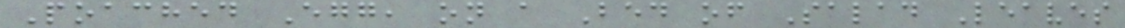Poached Egg, on a Bed of Salad Leaves
